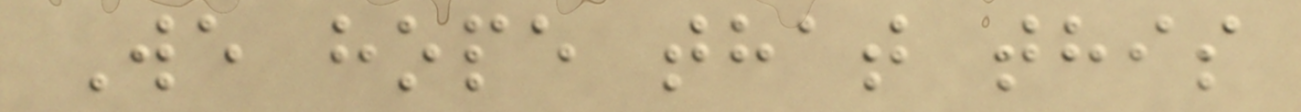We hope that this
